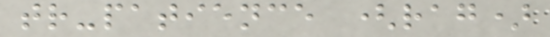tr-patience (rag)
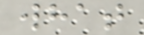what
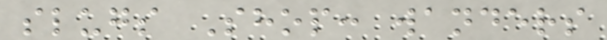slugs Shop: wanders
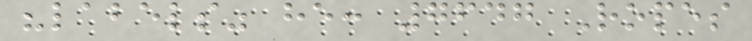"labels" he: 7647 Ropes
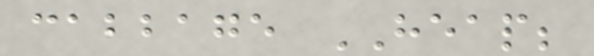cabbage HEAP;
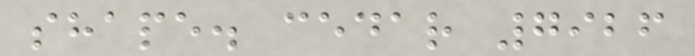shape. cedar 7926
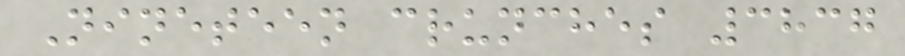Nineteen crunches 3837
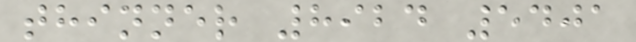thinner 8924 5401
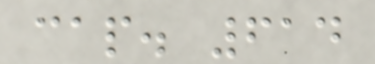cap. 614
